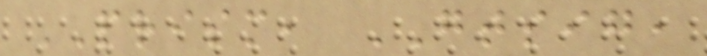PRISM, GTSIG,
